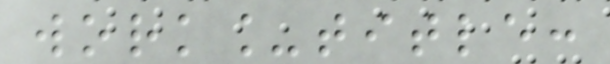work_title:
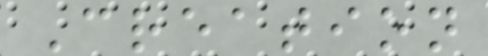Creation
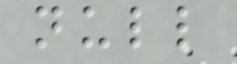null
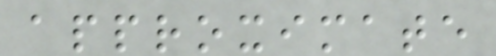approximate
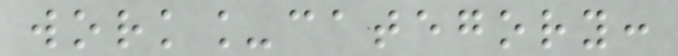work_category:
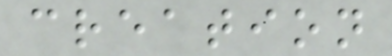creation
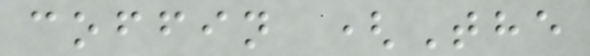coffin (The
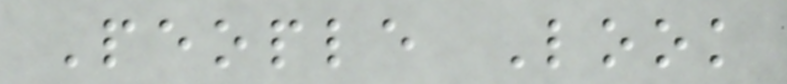People Look
